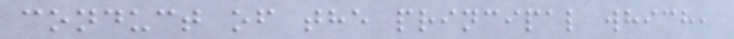conduct of the principal which,
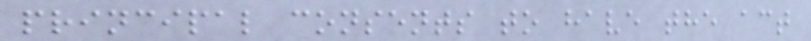principal consents to have the act
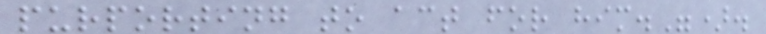purporting to act for him.").
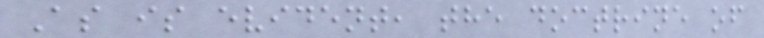As is evident, the doctrine of
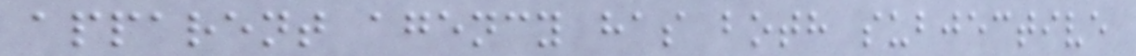apparent agency has both subjective
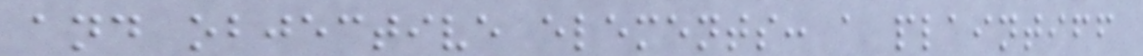and objective elements: a plaintiff
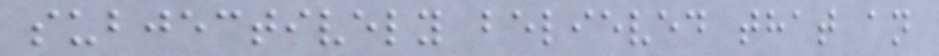subjectively believed that an
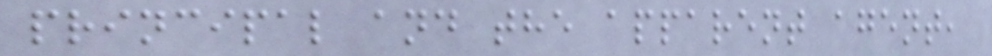principal and the apparent agent,
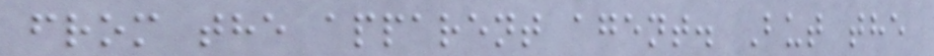from the apparent agent. But the
